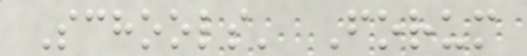Schools' Forum
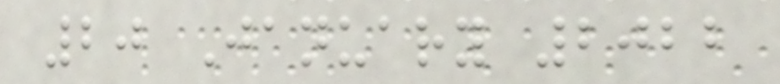20 January 2022
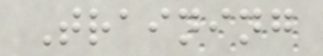Training
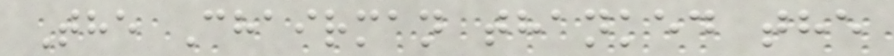The Chairman thanked the
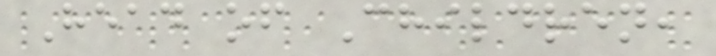Head of Children,
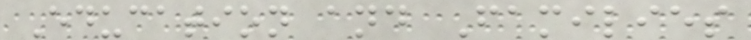Education and Families
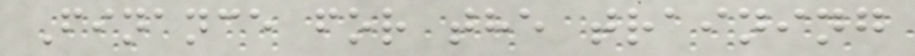Finance for the training
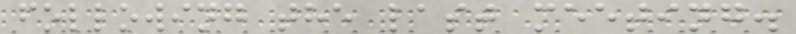following the last meeting.
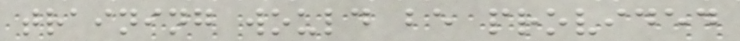training would be provided
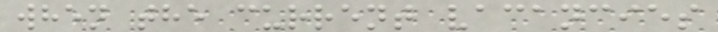when the current vacancies
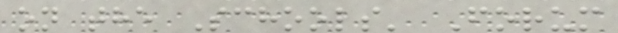on the Schools' Forum
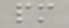pm
